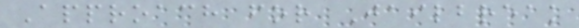Approach for Jailbreak
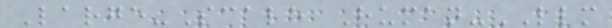Large-Scale Human-LLM
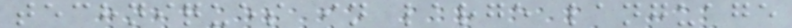techniques in large language
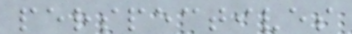perspectives
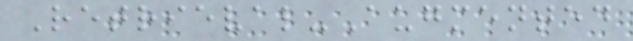Retrieval-Augmented
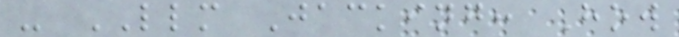- LLM Jacking: How
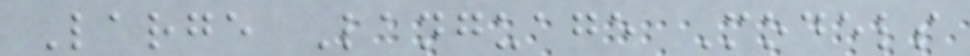Large Language Models
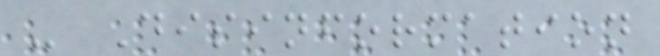- Disinformation
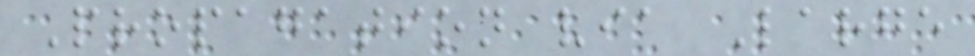Propagation via Large
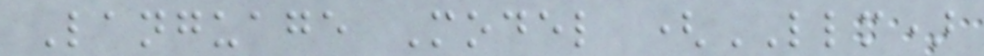Language Model (LLM)
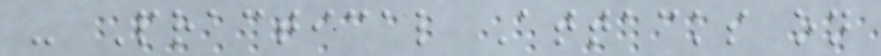- Practical Attacks on
